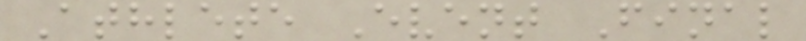Athlete Event Final
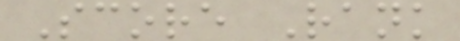Score Rank
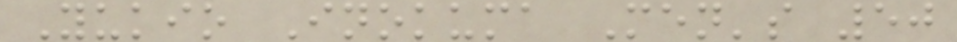Yukio Inokuma Men's 50
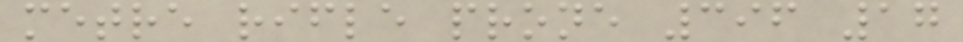metre rifle prone 396 17
